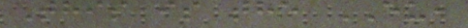This is the EU,
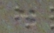.
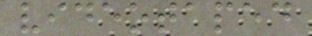videotaped
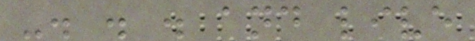-. . . and live
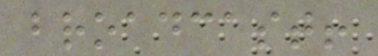broadcast!
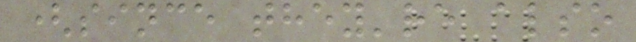(since they're also
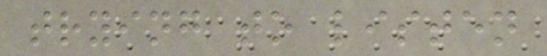trying to listen
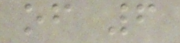of 6
